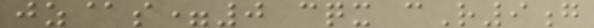jz@s=0 cqx cR9g
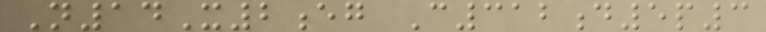N14X2eg C312d5p3
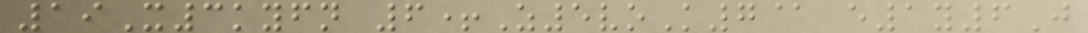19X3kyfn 6+Z5voK7@ e1y6J
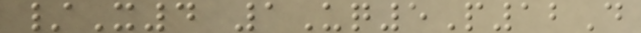/X4 1Uq5P12D
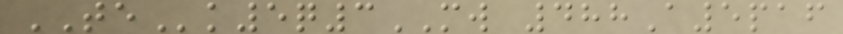TEk5q3MW 488A5paf
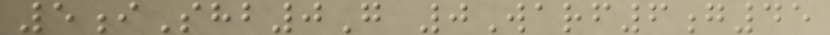5iShb0G 0Warf6g45
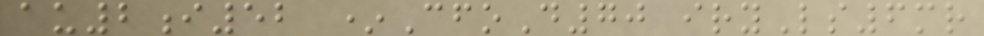au2i52 *CfoD70 iryLs6mr
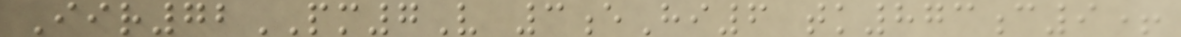Iir72PM7V 3eHi6 tk873c9+
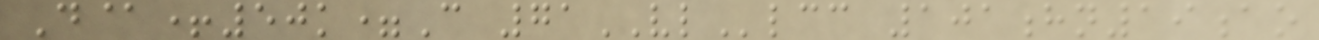D@+50k=C 71VLlcc 101hn19ao
